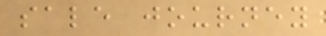sale journey
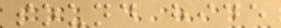sound hide
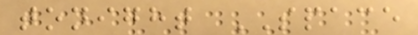tonight SPACE
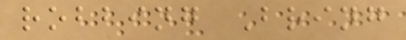robbing Bring
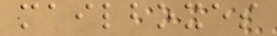mailboxes
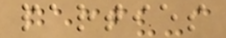parties
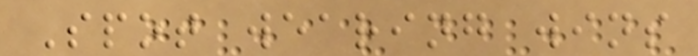Spot wearing wins
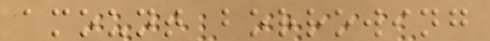amount borrowing
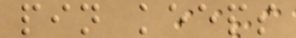pin keeps
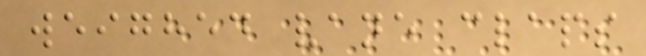weighed vane claps
